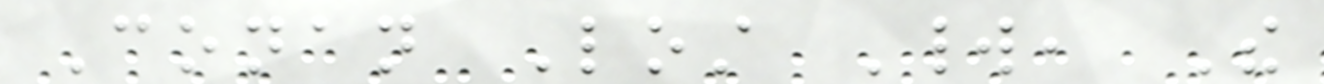Conan Lost World, The
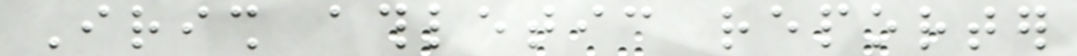Irish athletic reporter
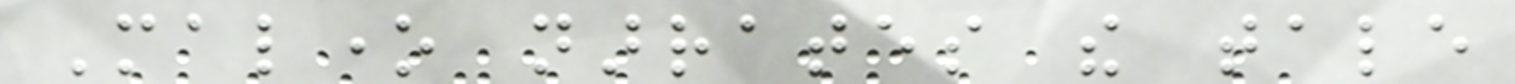Malone narrates the tale
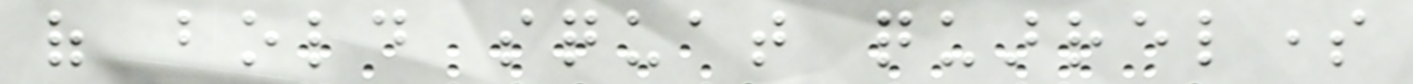of bold squat quarrelsome
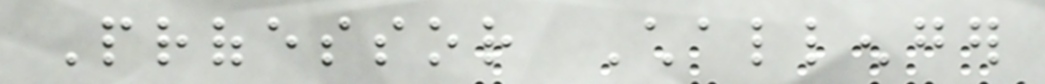Professor Challenger
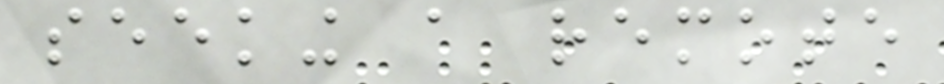seeking a remote
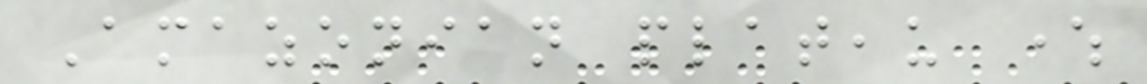Amazonian plateau where
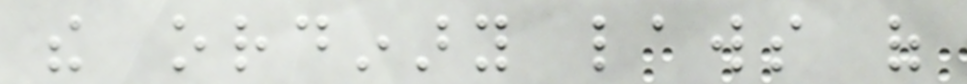the ordinary laws of
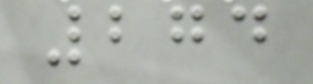274
